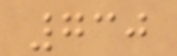730
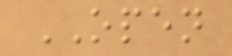OPEN
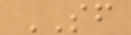SF
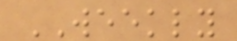WEEKLY
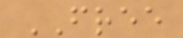FREE
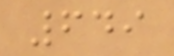649
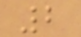2
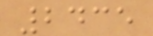2435
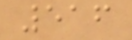516
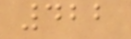422
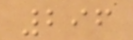296
